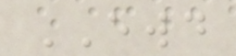EWD
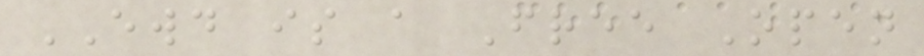EWD is a Free Open
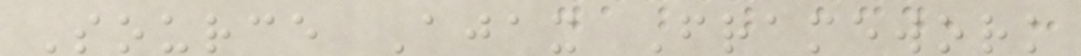Source Ajax Framework
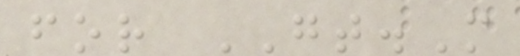for GT.M
